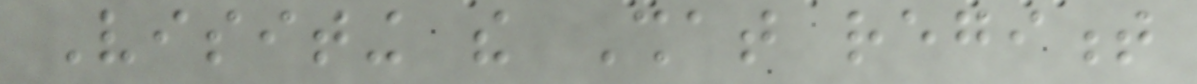Visiting the Shat regiment
